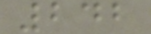242
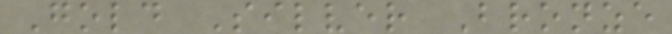Gold Silver Bronze
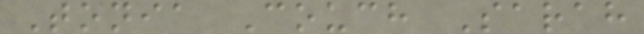Tonia Couch Sarah
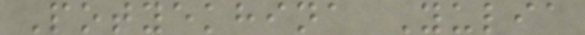Potyekhina Yulia
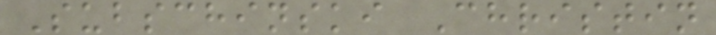Subschinski Christin
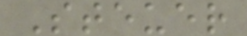Steuer
